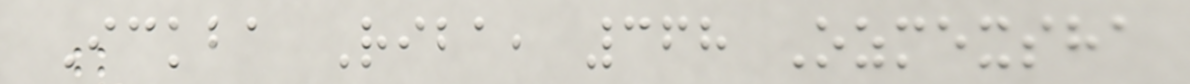Ickba Riba, 368 Ozmexsha
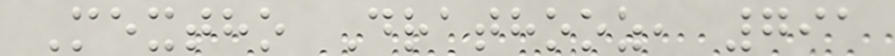Mextho Drathooz, 791
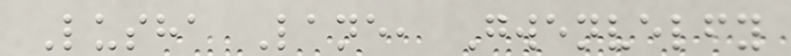Lusha Lane, Gwenvelfy
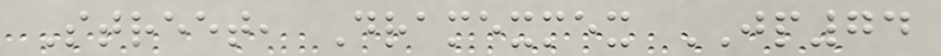Street, Dramexmex JP74
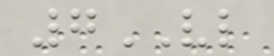7VL
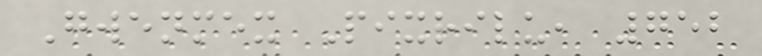Gwenmex Pixrilu, 752
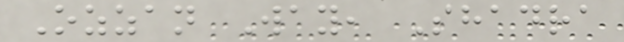Ozzan Way, Shadra
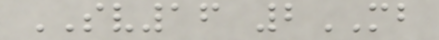SV16 2MB
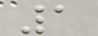1
